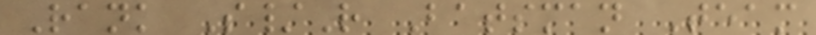Rank S/R Batsman Team
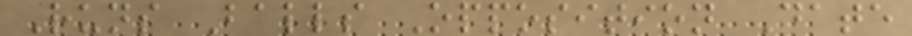Runs Balls Opposition Date
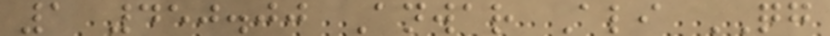1 450.00 Anwar Ali QG
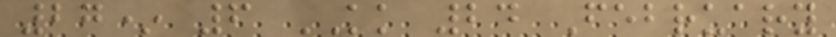27* 6 KK 24 February
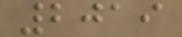2019
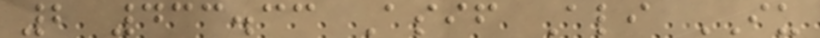2 433.33 Asif Ali IU
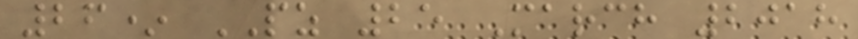26* PZ 25 March 2018
